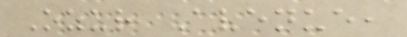Ozur Avenue,
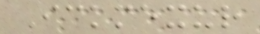Ickmexur
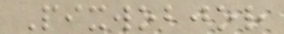Pixwobjor
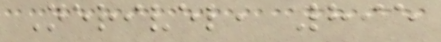Nerivel, 895
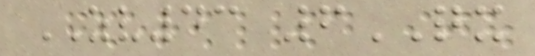ZV43 6QX
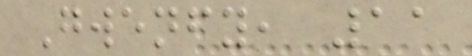Gwenfy, 11
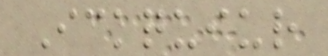Ickquiur
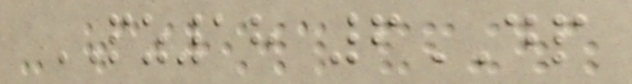PZ18 6DP
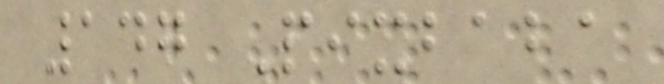147 Pixbaba
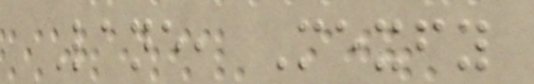Lane, Mexfy
